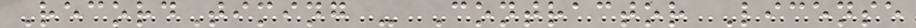RecordTiming - Contractor License
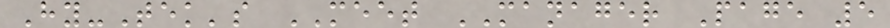Hy-Tek's MEET MANAGER Page 5
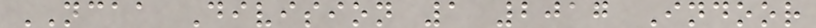NCAA Division 1 2017 Indoor
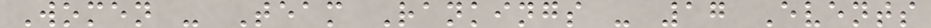Women - Team Rankings - 17 Events
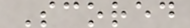Scored
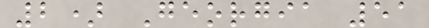2) Georgia 51
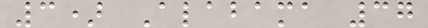3) Alabama 37
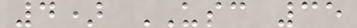4) USC 35
